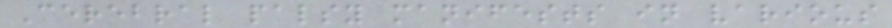Cerebral palsy manifests in various
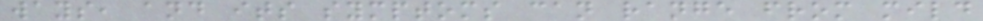ways, and its symptoms can range from mild
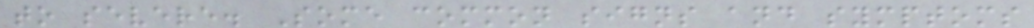to severe. Some common signs and symptoms
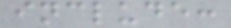include:
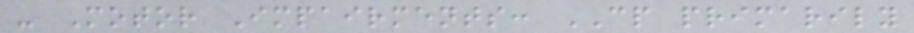- Motor Impairments: CP primarily
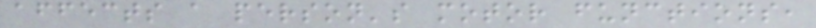affects a person's motor functions,
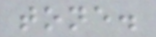tone.
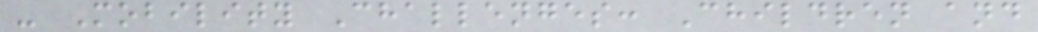- Mobility Challenges: Children and
